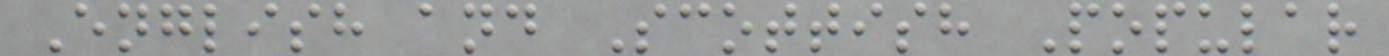English and Scottish Popular
